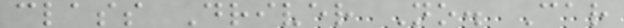class Driver No. Car
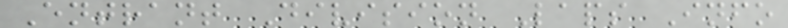Entrant Division Laps Info
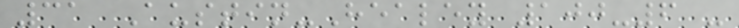31 Austin-Healey 100-6 -
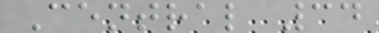Central 34
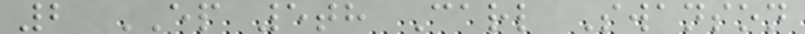2 EP 5th Carl Swanson
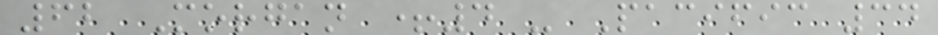62 Morgan +4 - Pacific 34
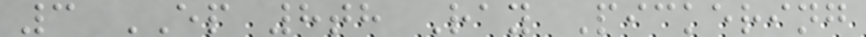3 EP 8th Ray Pickering
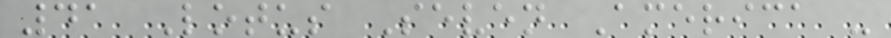41 Lotus Seven America -
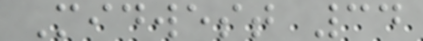Midwest 34
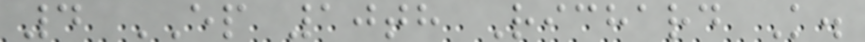4 EP 10th Richard K.
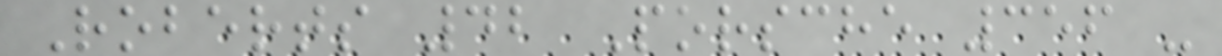Roberts 42 Porsche 356 -
